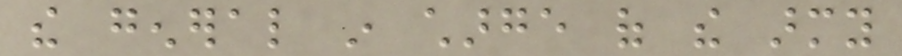the general in charge of the army
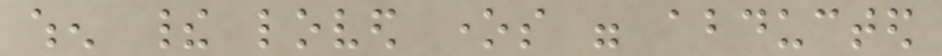when their loved ones were abducted
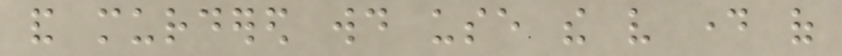and murdered would use the very day of
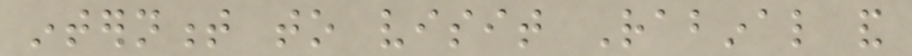internment to visit Rabinal and
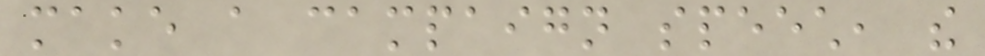make a campaign speech, the
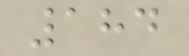184
